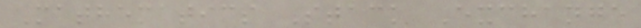Mathematics Stack Exchange
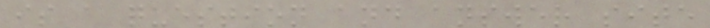is a question and answer site
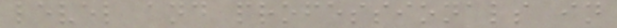level and professionals in
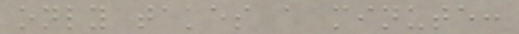only takes a minute:
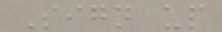Sign up
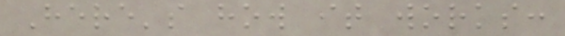Here's how it works:
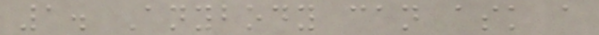1. Anybody can ask a
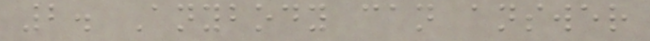2. Anybody can answer
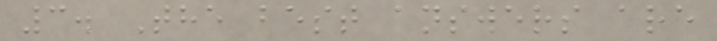3. The best answers are
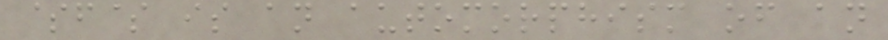$f$ is an automorphism of an
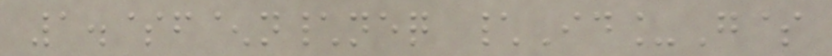1.$f^n\neq \Id_G$
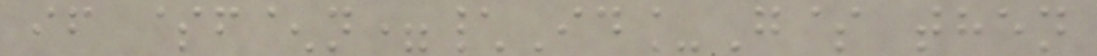if $f^n=\Id_G$ then
